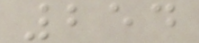254
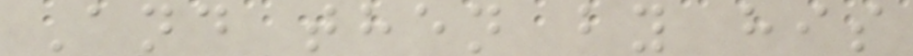And then by his
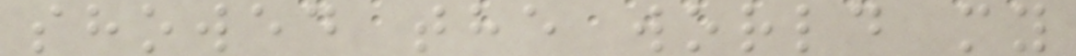showed the world my
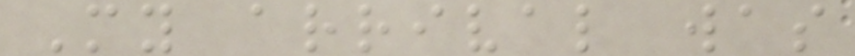My arrival was
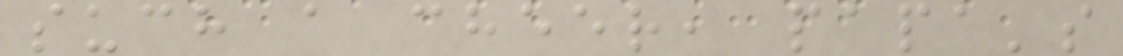such a cheer, papa's
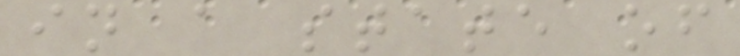in a state of
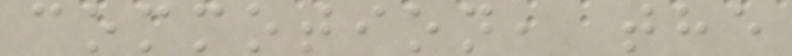commotion, the
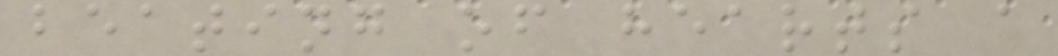beating of hearts a
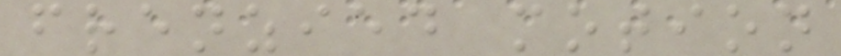frenzied motion
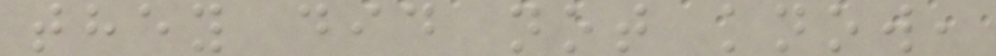they did not know,
